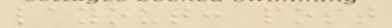layout: post
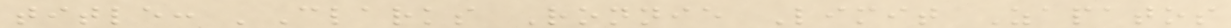title: 'Clarks Ronnie Limit Zapatos
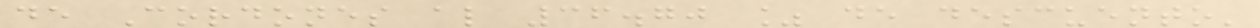de Cordones al 36.70 % de descuento'
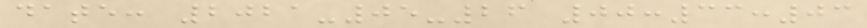date: 2021-05-26 00:33:03
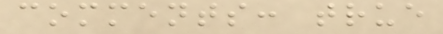comments: true
